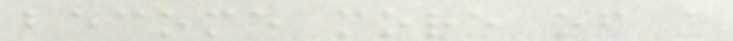become more of a
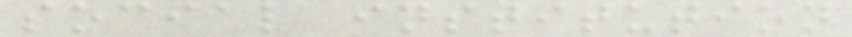social institution
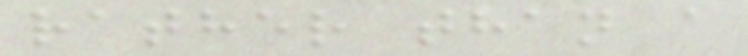rather than a
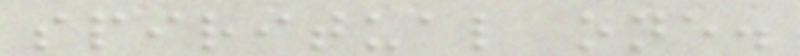spiritual one.
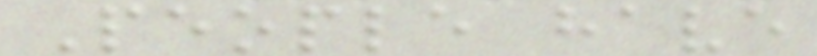People have
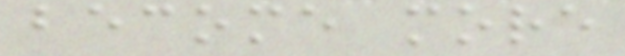become more
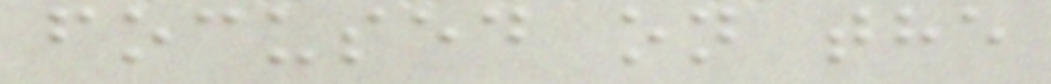focused on the
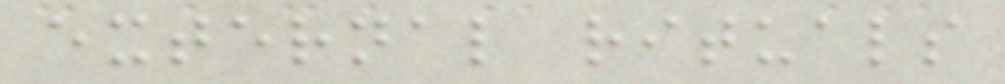external rituals
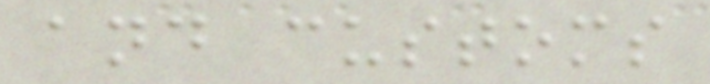and customs
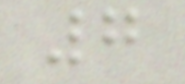7
